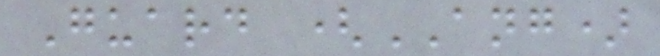Guard (ANG)
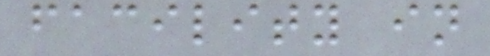facility in
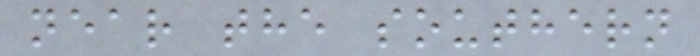near the southern
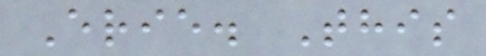Erie. This
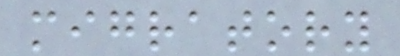migratory
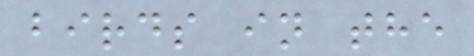birds in the
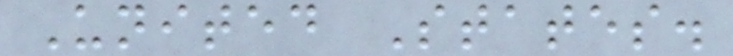United States.
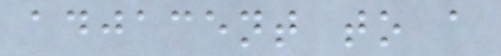adjacent to a
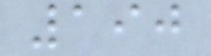190
